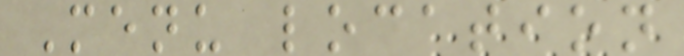Menu location
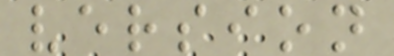version
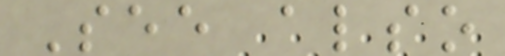See also
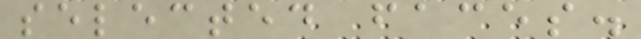selected faces.
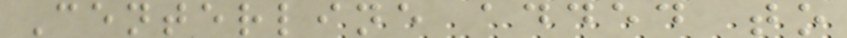Centerline added to
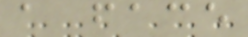a face
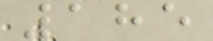185
